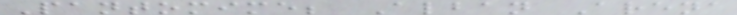Pantomime; Alban Arena
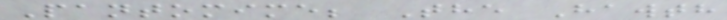Pantomime; The Hawth
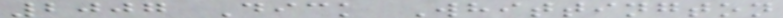2007 Dick Whittington
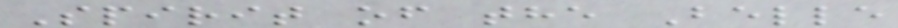Spirit of the Belle
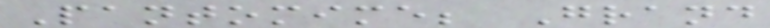Pantomime; Grand
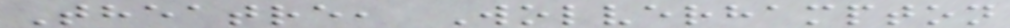Theatre, Wolverhampton
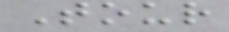Tour
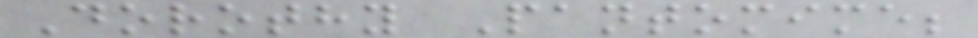Dorothy Pantomime;
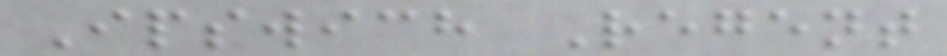Ipswich Regent
